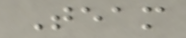Team
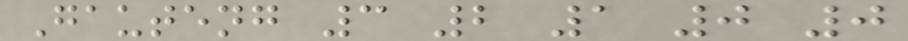Gauteng 3 2 1 0 0
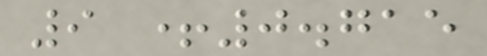9 +0.715
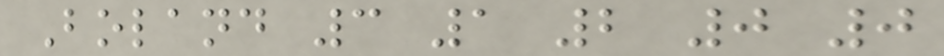Boland 3 1 2 0 0
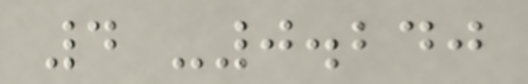4 -0.240
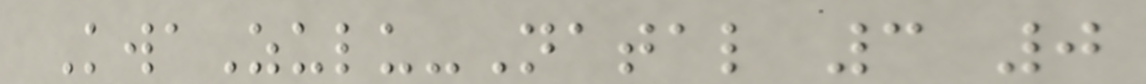KwaZulu-Natal 3 0
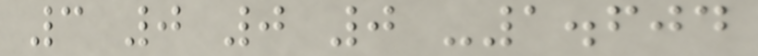3 0 0 0 -1.604
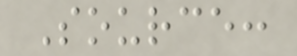Source:
